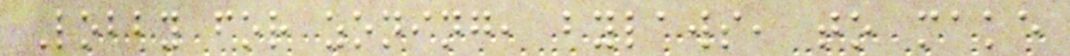Lobby for zoning, bylaws, to make
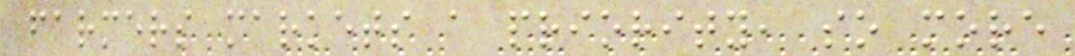farmers markets a priority, so more
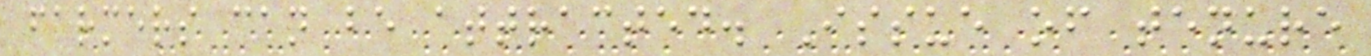farmers can be attracted. Issue of tenure
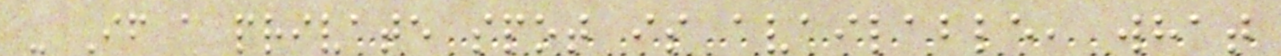- If a private spot is available, what
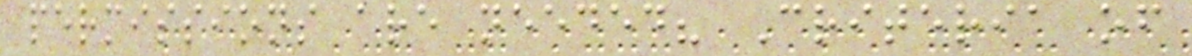permissions are needed? Criteria of
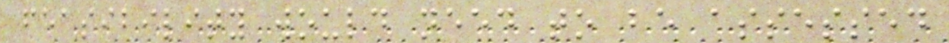feasibility would need to be assessed
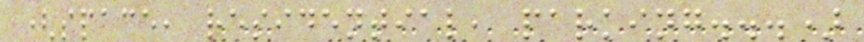(space, residential, parking...)
